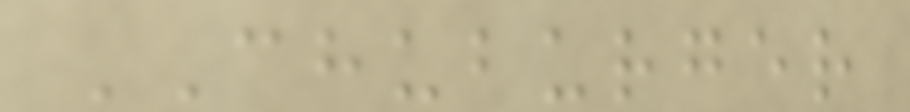CHUBURGER
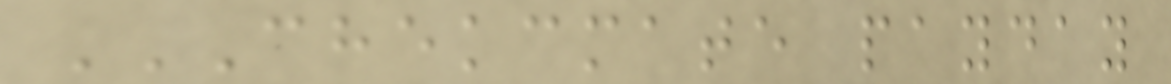CHEKCMATE PAYDAY
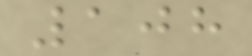108
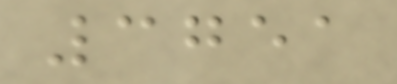3751
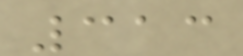313
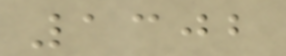1302
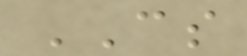CS
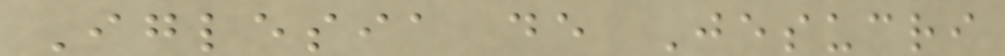Iglesia de Jesucri
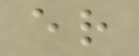er
